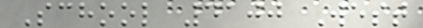School 4100 West
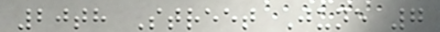20th Street June 7
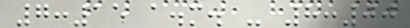7:15 a.m. - 8:00
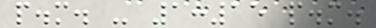p.m. - 1:15 p.m.
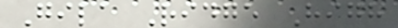Gila Ridge High
